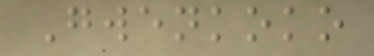Gwenkoko
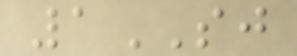1SJ
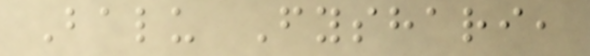Balu Fyshari,
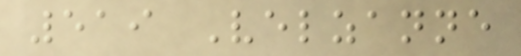519 Velzanne
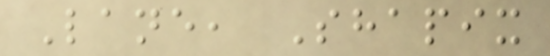Lane, Shapix
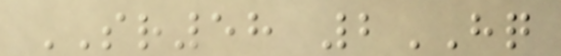SR58 2HQ
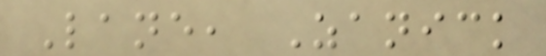Lane, Zanick
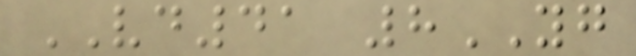VD41 8YG
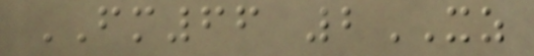FM66 2XZ
